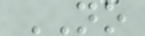NO
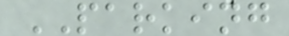PARKING
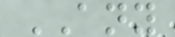ANY
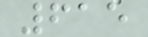615
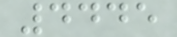4445
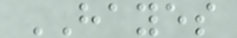HAYES
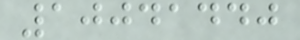10041440
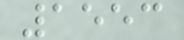1553
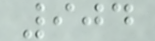904
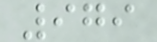979
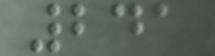241
